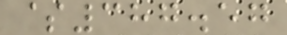$387.57
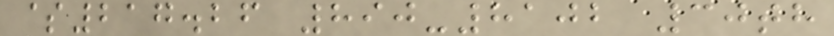$217.26 890-8102 30th
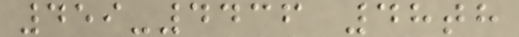459-4436 48th
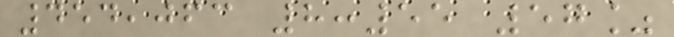454,063 8:55 57%
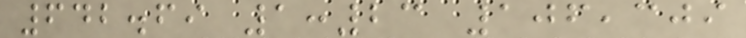642.69 1:23 106,309
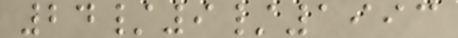24/9/1993
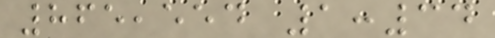865,554 1:34
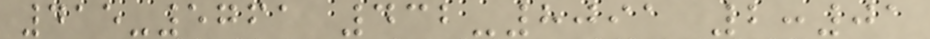415-5761 432-8091 2:01
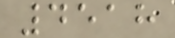4518
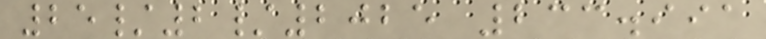25/2/2025 233.991
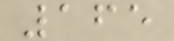165
